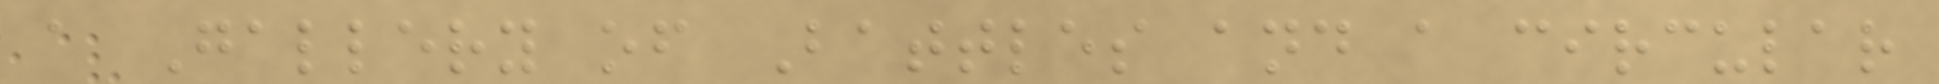a Gallery of Battles and a circular
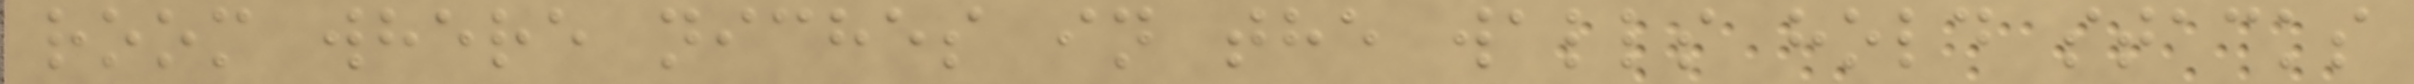room where niches in the walls hold stacks
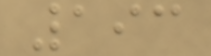193
